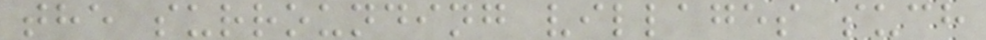the surrounding villages such
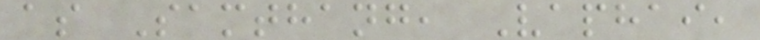as Samthang, Vaphai,
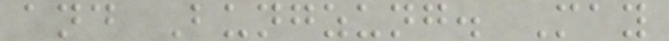and Bungzung. May
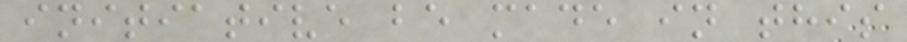initiative be made in this
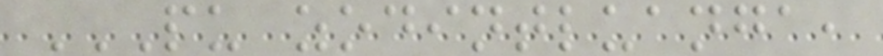PU ZODINTLUANGA,
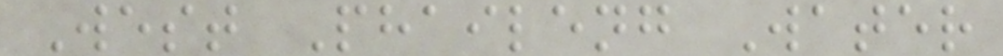West Phaileng Water
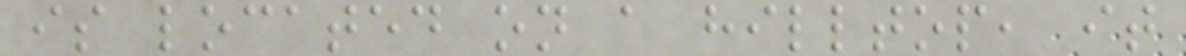is located on a hilltop, it
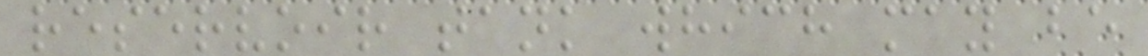reservoir tank which may be
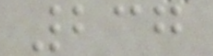237
